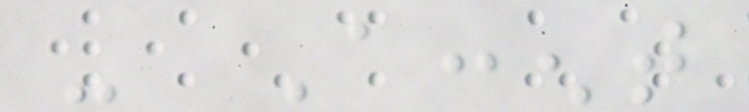- Accent
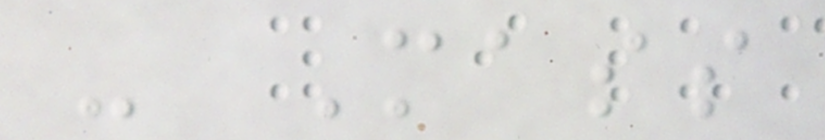- Mass
